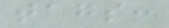tags:
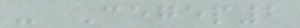- Cegep2
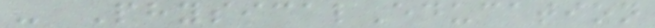- PhysicalEducation
